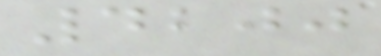4200
